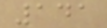141
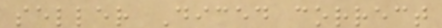seller Diced correct
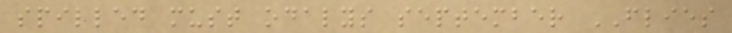spilled must odalys september FLIES
